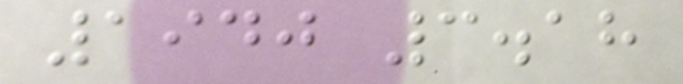1940 3.18
